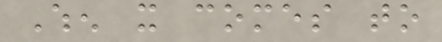When it comes to
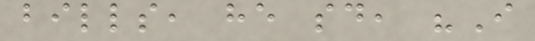bills, he said, "I
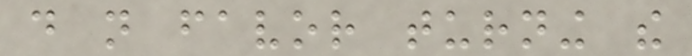do not favor turning the
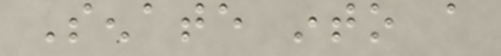Senate into a
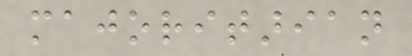majoritarian
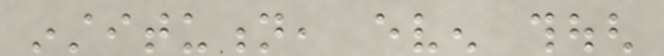institution, even though
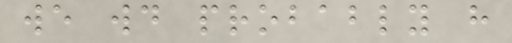we would probably have
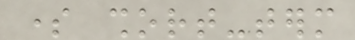some short-term
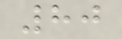80
